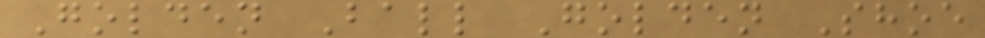Golden Ball Golden Shoe
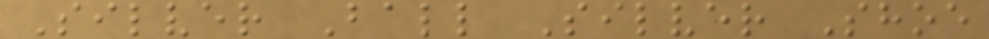Silver Ball Silver Shoe
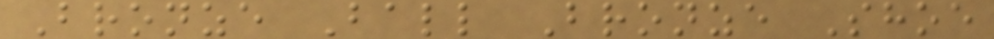Bronze Ball Bronze Shoe
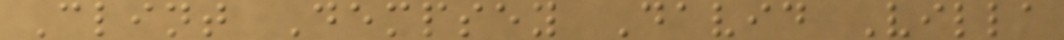Clint Dempsey David Villa
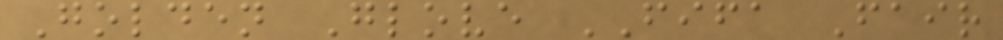Golden Glove FIFA Fair
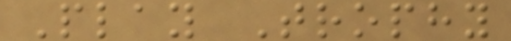Play Trophy
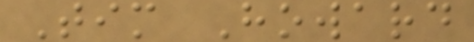Tim Howard
